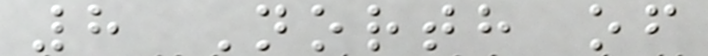8 North of
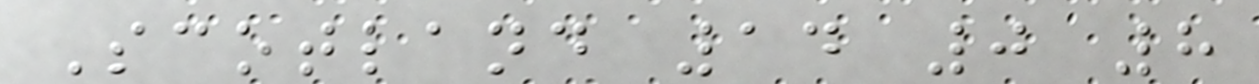Scotland 14 0 8
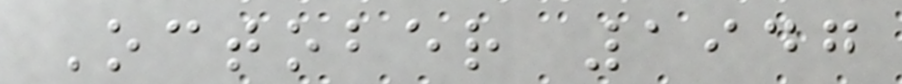October 1947
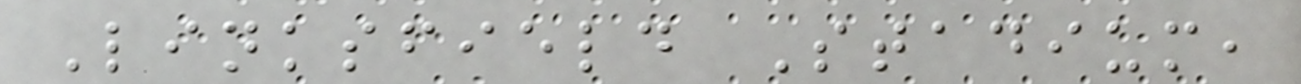Linksfield Stadium,
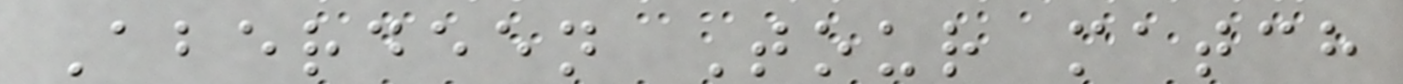Aberdeen Tour match
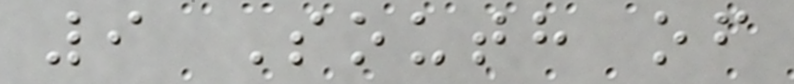9 South of
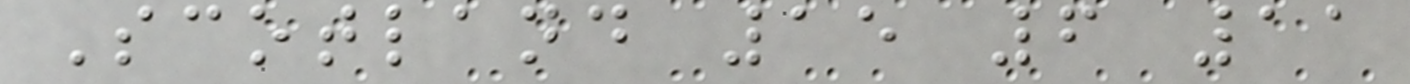Scotland 15 6 11
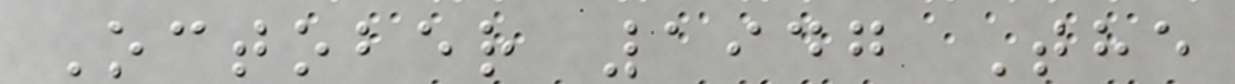October 1947 The
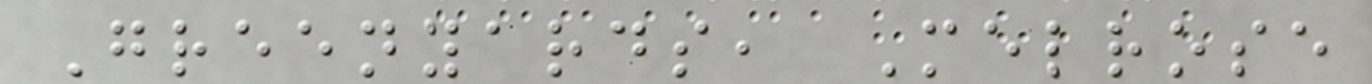Greenyards, Melrose
